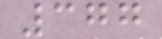377
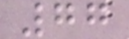77
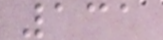131
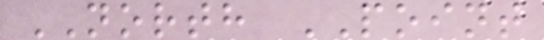NORTH POINT
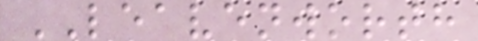LEAVENWORTH
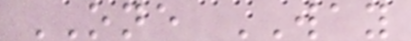ONE WAY
